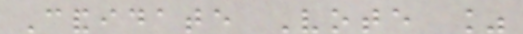Candidate Vote %
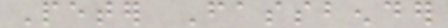Peter Fassbender
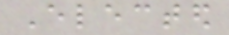Elected
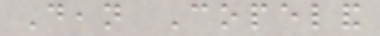Dean Copeland
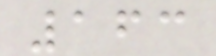163
